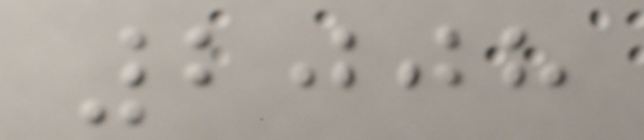2008
